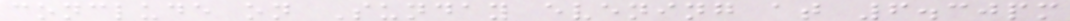conclude on Sunday evening at 6.30pm
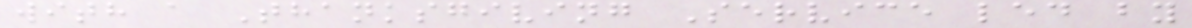with a Thanksgiving Service led by
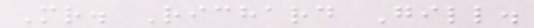Mr. Richard Gill.
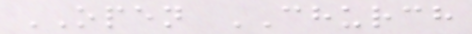OPEN CHURCH
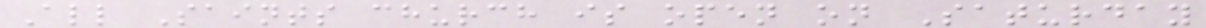All Saints church is open on Saturday
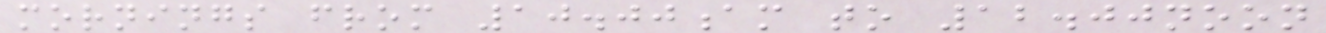mornings from 10.00am to 12.00noon
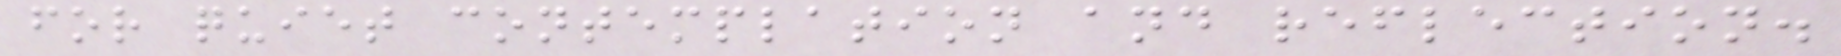for quiet contemplation and reflection.
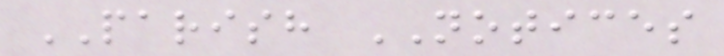PARISH NOTICES
